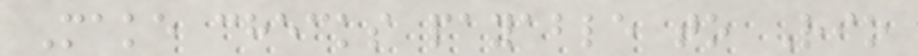Make checks payable to Rio
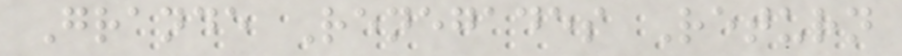Grande Renegades Return
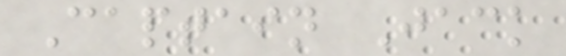Captain Jack
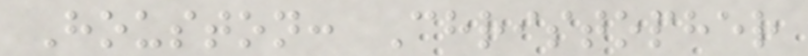Houston: Christopher
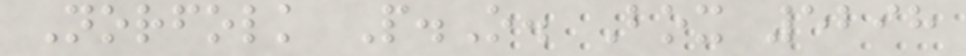Norfolk P.O. Box 5298
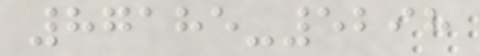87185-5298
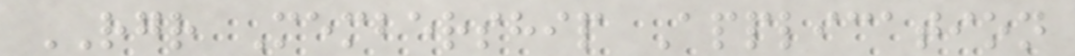RGR Membership Application
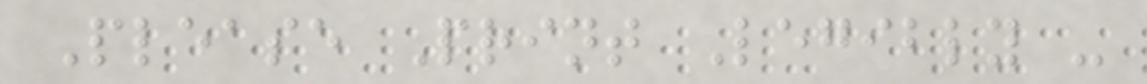Please Print Legibly -
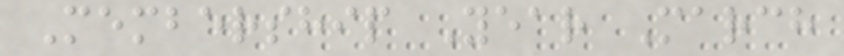Membership Year March
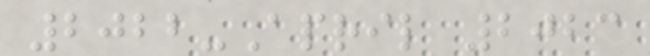2022-April 2023
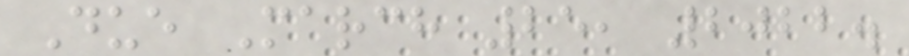Due March 25, 2022.
